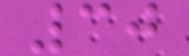30
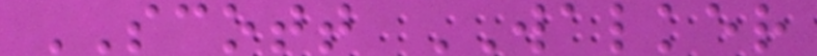SCOTT WALKER
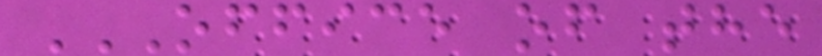OFFICE OF THE
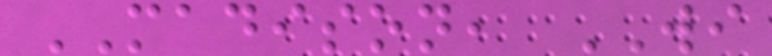MADISON, WI
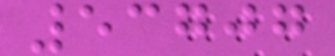53707
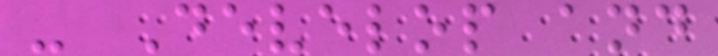- Develop and
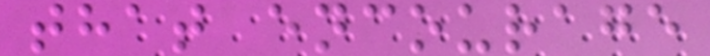that encourage
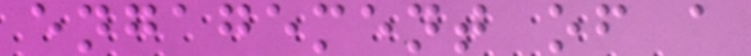engagement of a
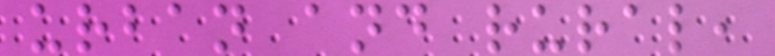urban and rural,
